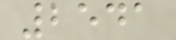2541
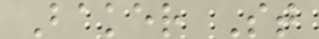Baker St
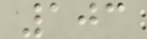103
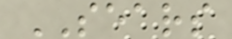SEARS
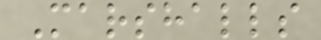Marshalls
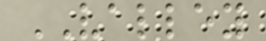VALLEY
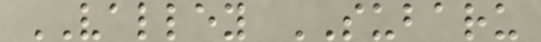VALLEY SUBARU
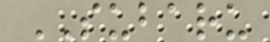SUBARU
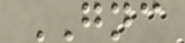GNC
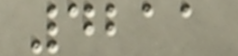4211
